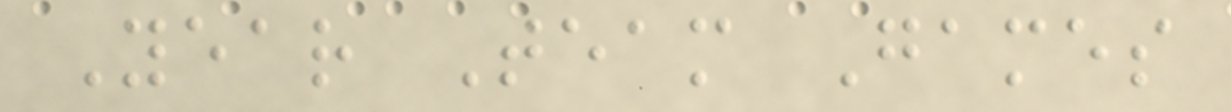Year Team Games
